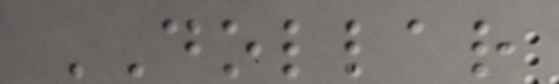DOLLAR
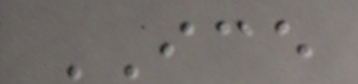ICE
